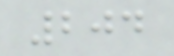204
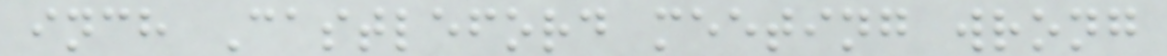inch Castleford meeting wrong
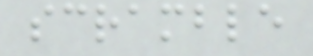scramble
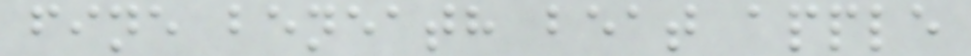fine beneath beat apple
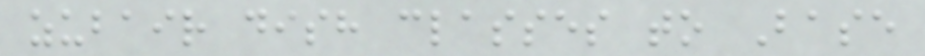zubair dish classes to Base
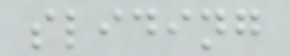sliding
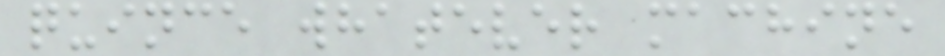quince whatever machine
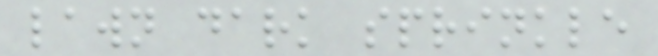lawn dark sprinkle
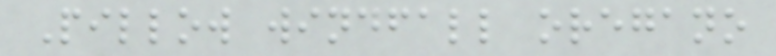Pillow windfall oregano
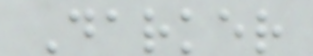Darker
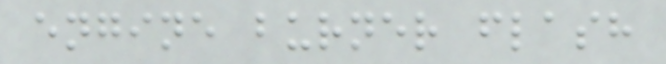engine burner flash
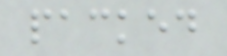packed
